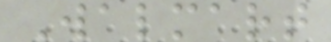Walmart
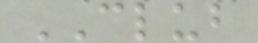CLUB
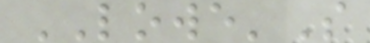LOWE'S
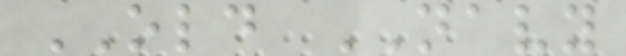OLD NAVY
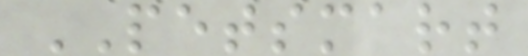PETSMART
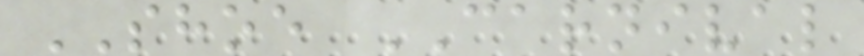SHOE CARNIVAL
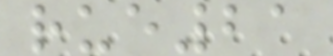rue21
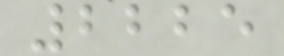2225
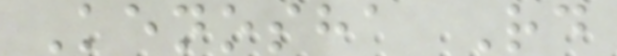Kenosha Rd
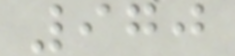970
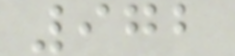972
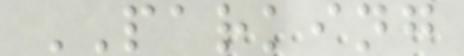PARKING
